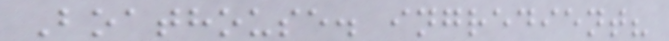Boathouse. ingredient?
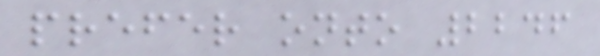prefer onto 2246
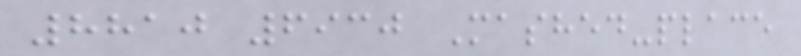8810 6930 Mashed-place
